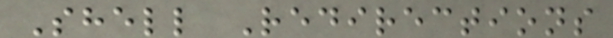Shell Redirections
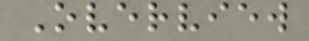Overview
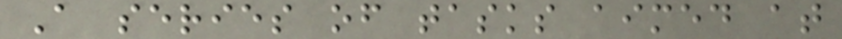A series of tasks aimed at
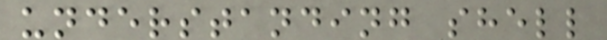understanding shell
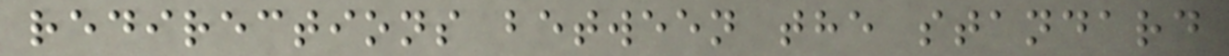redirections between the standard
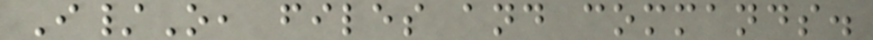I/O, files and commands.
